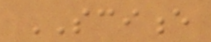SCIENCE
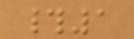#1
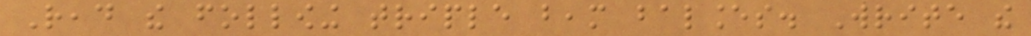Read the following triple beam balances. Write the
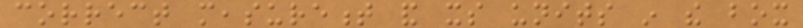correct measurement and its units in the box
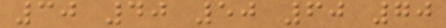30 40 50 60 70
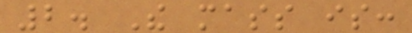2. The mass is:
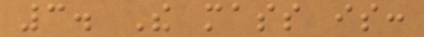3. The mass is:
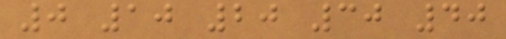0 10 20 30 40
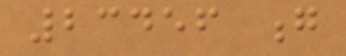23456 g
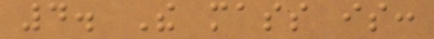4. The mass is:
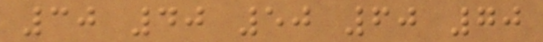30 40 50 60 70
